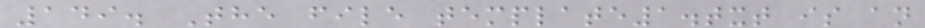149. The file template1.txt is an
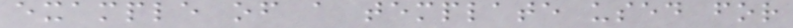example of a template used for
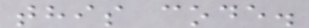this code.
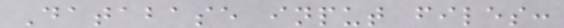Database input files:
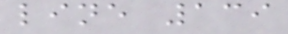line 139
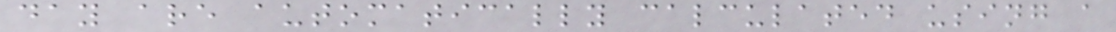day are automatically calculated using a
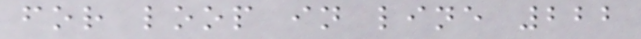for loop in line 222
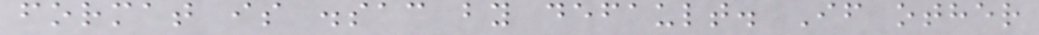format is .sac by default. If other
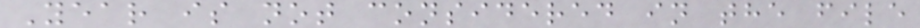Year is not considered in the file
